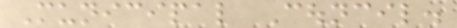Municipal Council.
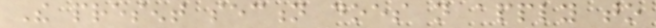The present section does not apply to
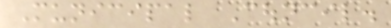Municipal Council.
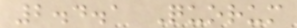2.4.1 Quorum
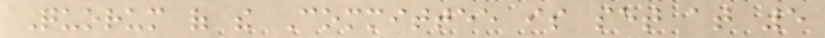Quorum of the Committee is set at 5
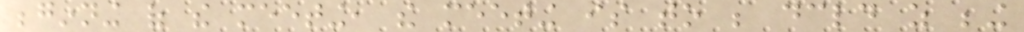beginning of the meeting, the meeting is to be declared as being
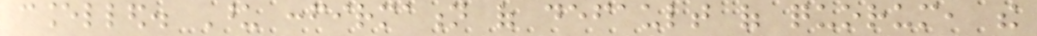cancelled. Upon confirmation of default of quorum, the
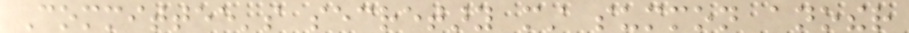Committee's secretary must summon another
